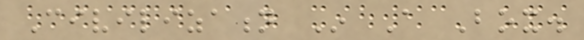Civilization In A Box.
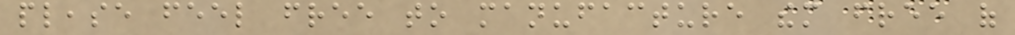please feel free to manufacture them free of
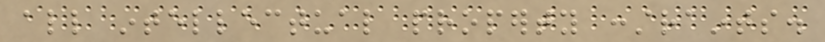all intellectual property constraints.
